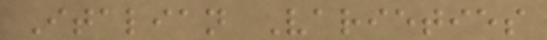Italian Varieties
